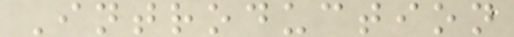Introduction
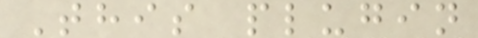This plugin
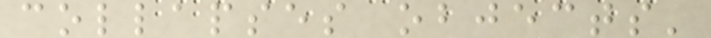collapses objects'
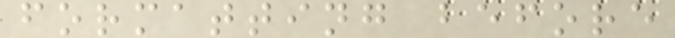formatting before
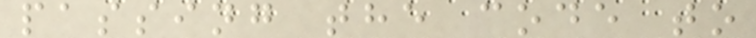passing the code to
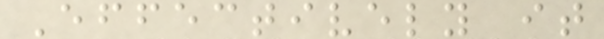Effectively it
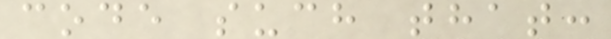code such that:
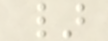}
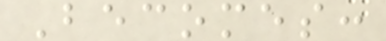Becomes:
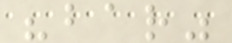"bar"
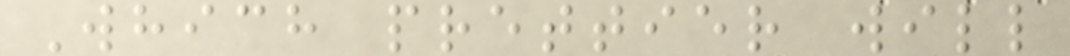Which prettier will
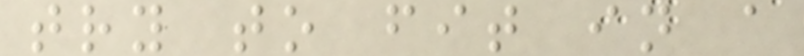try to fit in a
